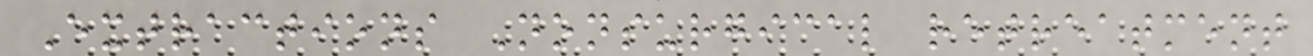Extractions Nonsurgical retreatment
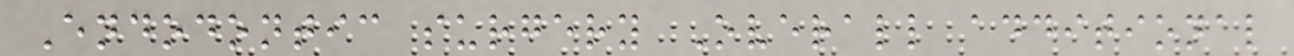Endodontic surgery Overall additional
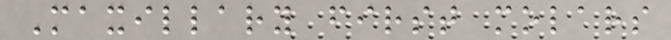Maxillary first molars
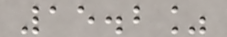15.2%
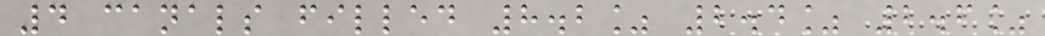4 canals filled 8.2% 2.4% 2.6%
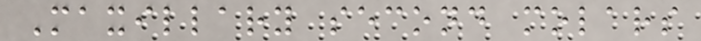Maxillary second molars
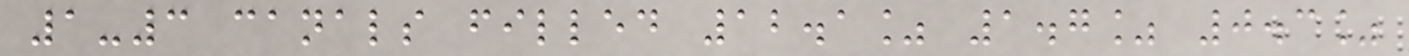1-3 canals filled 12.1% 1.7% 0.3%
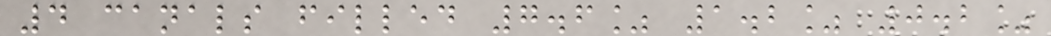4 canals filled 7.6% 1.2% 0.2%
